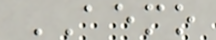AEMO
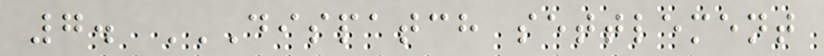7. DISPATCH SETTLEMENT
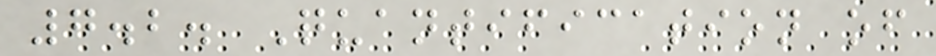7.2. Quantification of
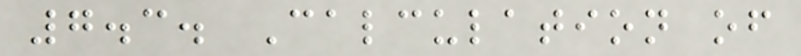7.3. Calculation of
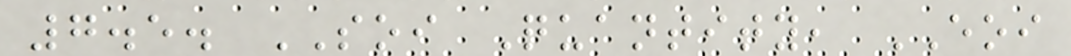7.5. SOI Quantity, EOI
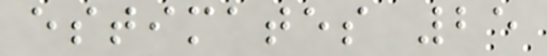estimates 25
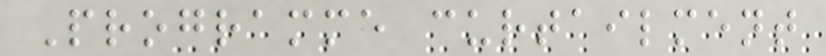Programme curtailment
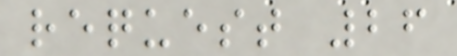request 26
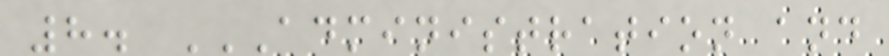8. ADMINISTRATION AND
